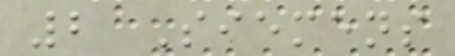2 Siemens
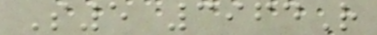S5 3964R
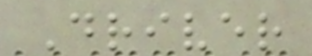Driver
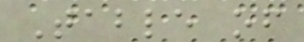Table of
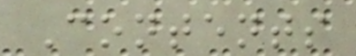Contents
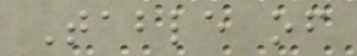Table of
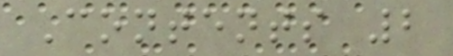Contents 2
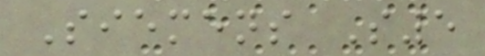Siemens S5
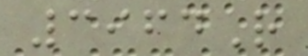3964R
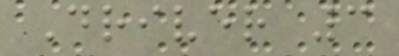Driver 3
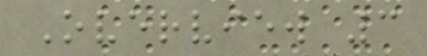Overview 3
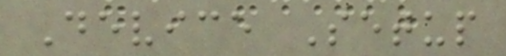Device Setup
